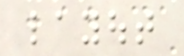layout
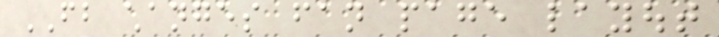FB changes fan page layout
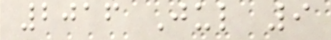2016 Jul 9
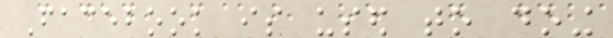Facebook is used to doing
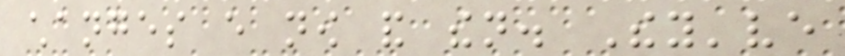changes every now and then. They've
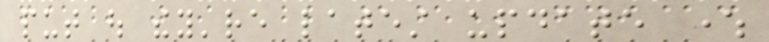put out they're latest update where
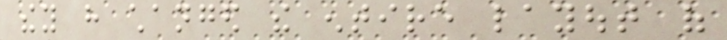they have changed the entire layout of
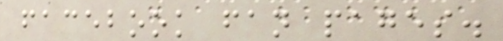facebook fan pages.
